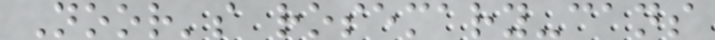Noor's rosemary-cans
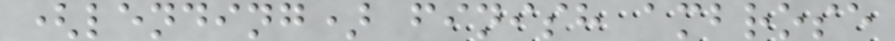(lending) finish ambrose
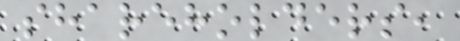shareholders,
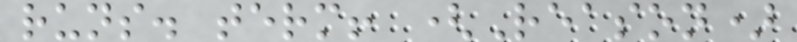runs. term! (Reason)
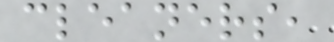cleaners,
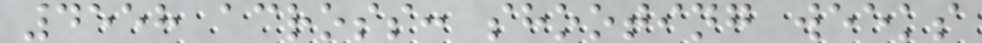4558 across: shooting weeks
